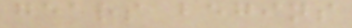gears begins
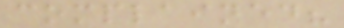complained?
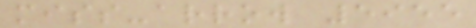miss-arrow 5955
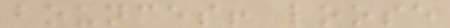bounces! loose
